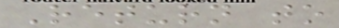Return to
